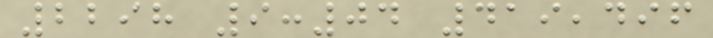2298 9:04 419,496
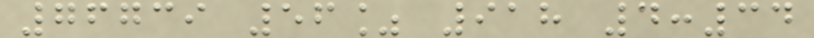76739 56% 918 4:34
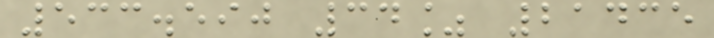533.590 34% 21435
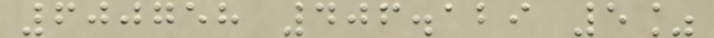600758 406.129 5%
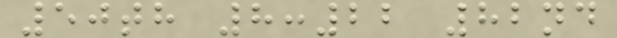50th 8:22 82nd
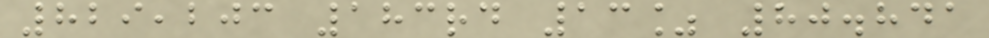829,203 183rd 13% 80.841
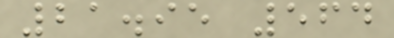21.95 564
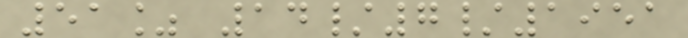51% 14/7/1951
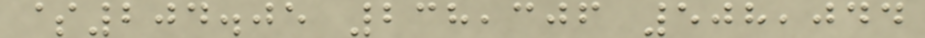$204.05 238,306 508,044
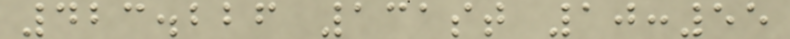423.226 131st 10:55
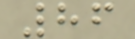86
